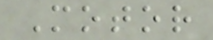Motor
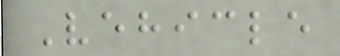Vehicle
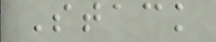Stack
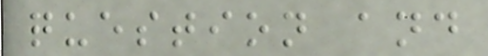question and
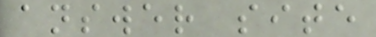answer site
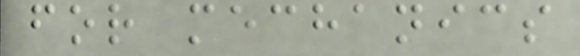for mechanics
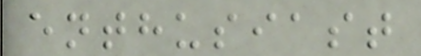enthusiast
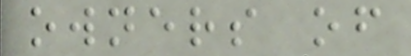owners of
